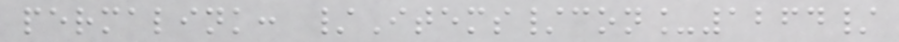permalink: /Items/con_1264/
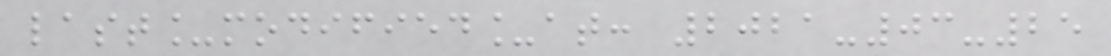last_modified_at: 2021-03-25
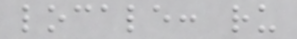locale: ru
